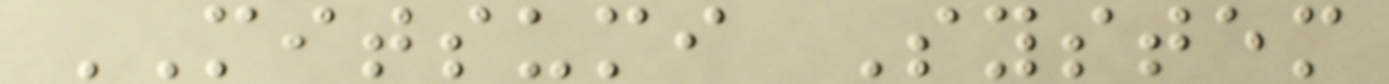MITSUMI System
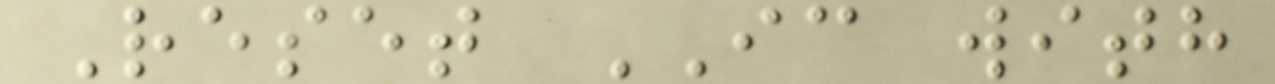Reset IC with
